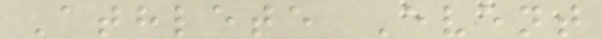Athlete Event
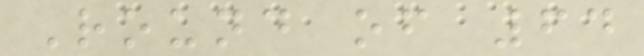Round of 64
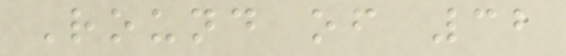Round of 32
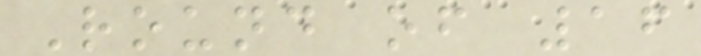Round of 16
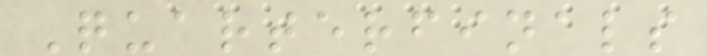Quarterfinals
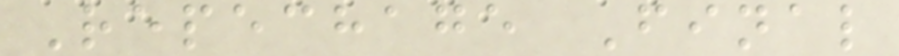Repechage Final
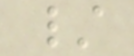/
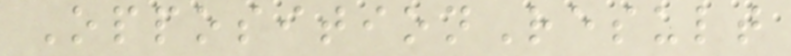OppositionResult
